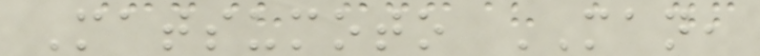Matsumoto MAN,
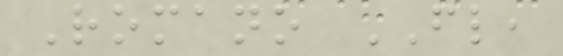Romano FL,
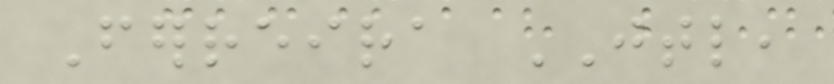Ferreira JTL,
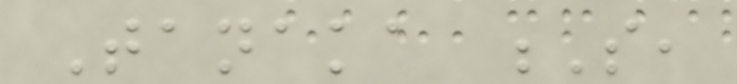Tanaka S,
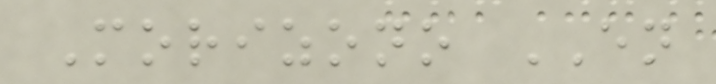Morizono EN
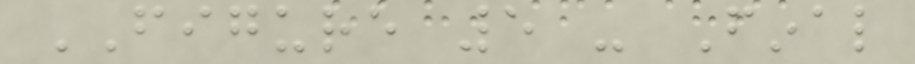FIGURE 5 - Final
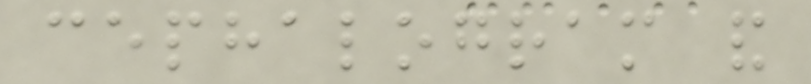cephalogram and
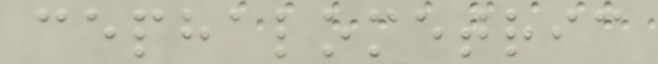cephalometric
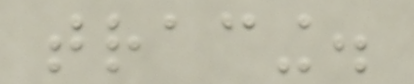tracing.
